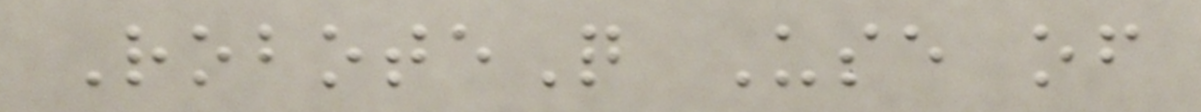RoboteQ Use of
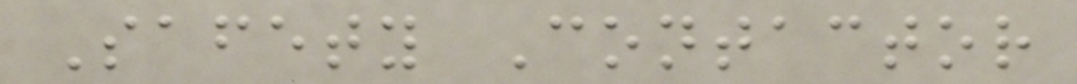Safety Contactor
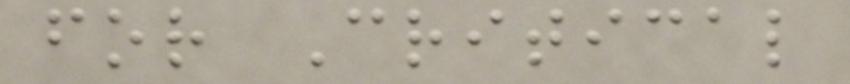for Critical
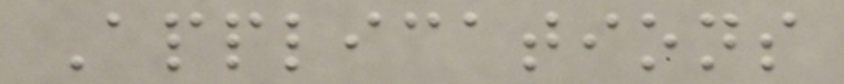Applications
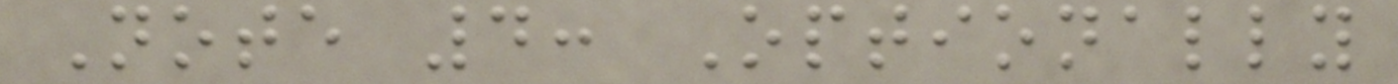Note 4: Optionally
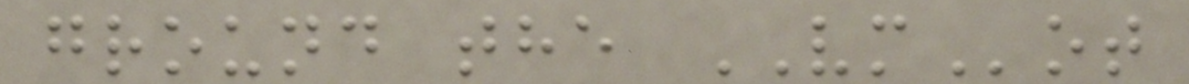ground the VMot
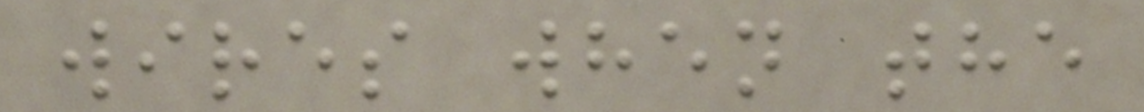wires when the
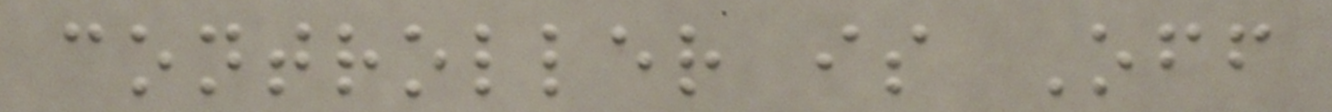controller is Off
